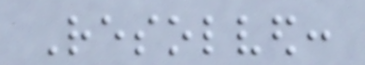Resolved:
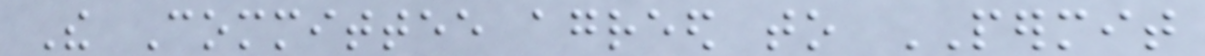The Committee agreed to PERMIT
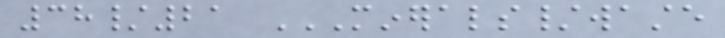38/21 MINERALS/WASTE
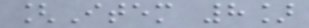[Item 8]
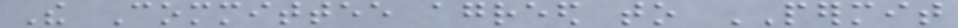The Committee agreed to PERMIT
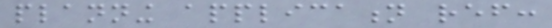planning application ref:
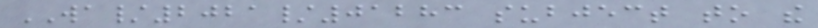WA/2021/01283 subject to the
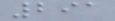291
